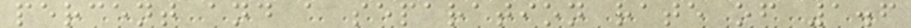percent and a separation rate of 1.6
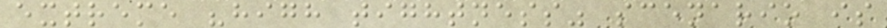extreme "high tightness" scenario is
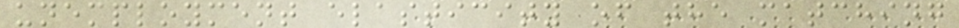unemployment elasticity of the matching
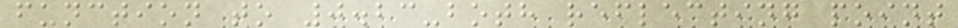function to 0.23-both reflecting point
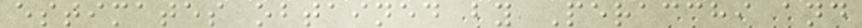estimates obtained by Peracchi and
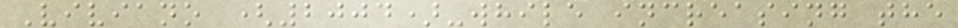Viviano (2004)-while increasing the
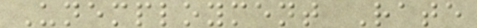Unemployment Rate
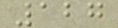127
